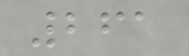261
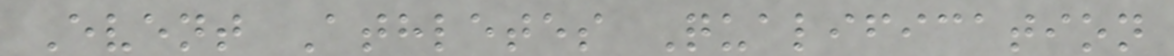Event Athletes Qualification
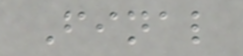Final
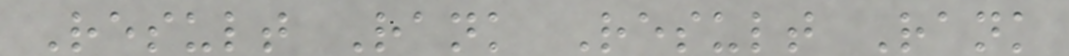Result Rank Result Rank
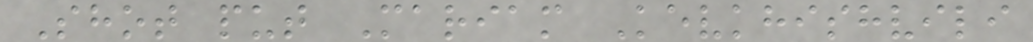Shot put Mariam Kevkhishvili
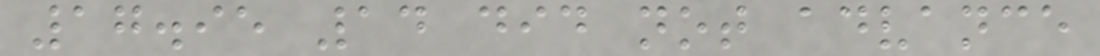17.95 14 did not advance
